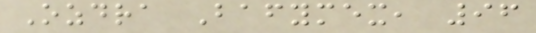Ozdra Bafymex, 96
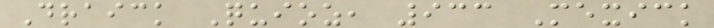Draick Quioz, 933 Mexick
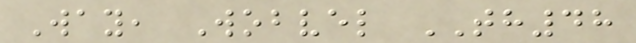Way, Wobvel TH48
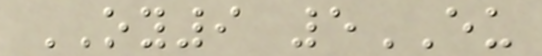OY9 5EU
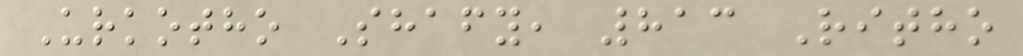Urkotho Shafy, 813 Ritho
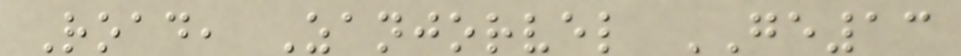Road, Zanjorvel GE13
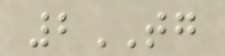2TG
